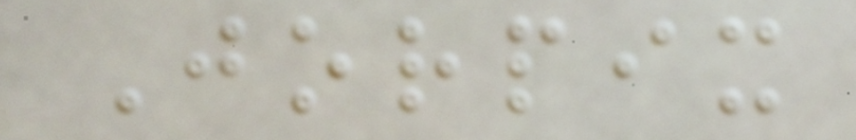Jorpix
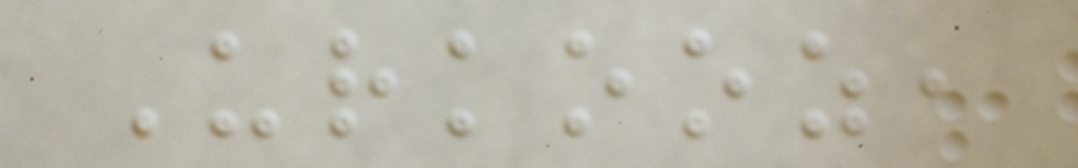Urkooz,
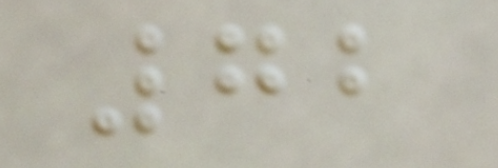72
